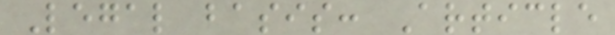Legal basis: Article
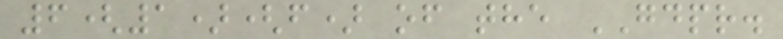6(1)(f) of the GDPR.
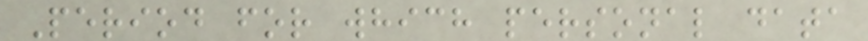Period for which personal data
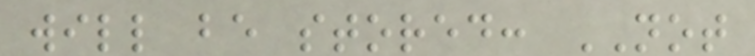will be stored: NOT
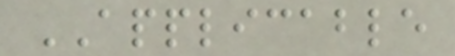APPLICABLE
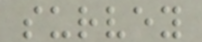survey
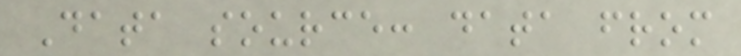Data source: data from
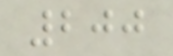200
